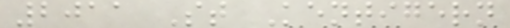2011 St Kentigern
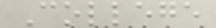College
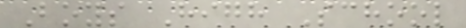Boys High School
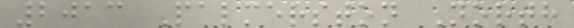2013 Palmerston North
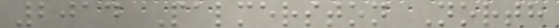2014 Palmerston North
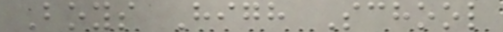Boys High School
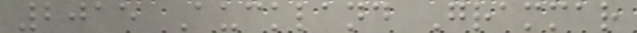2015 Auckland Grammar
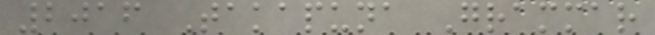2016 Takapuna Grammar
